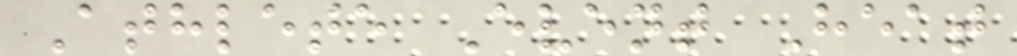Athlete Event Heat
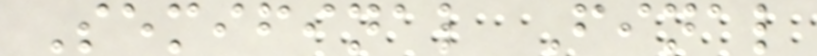Semifinal Final
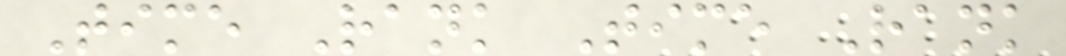Time Rank Time Rank
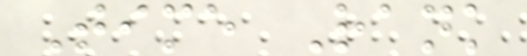Time Rank
